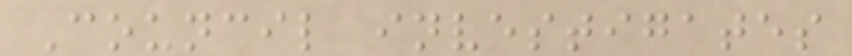Council investigates
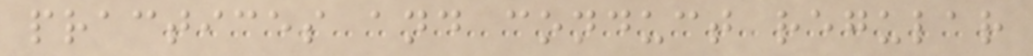practices and conduct regular
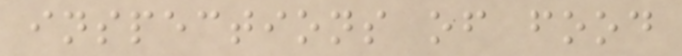inspections of food
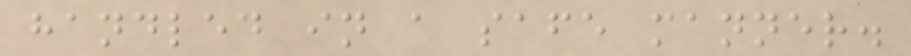handled in a safe manner.
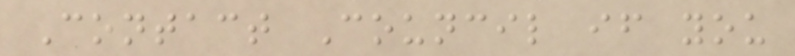Contact Council if you
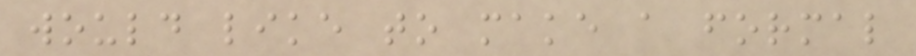would like to make a formal
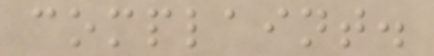complaint.
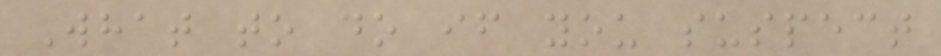What to do if you suspect
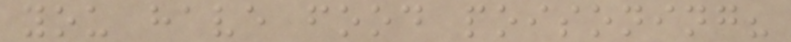you have food poisoning?
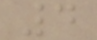4
